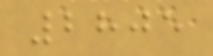2805
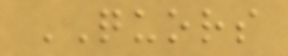QUORS
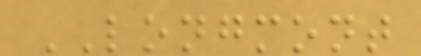LONGMONT
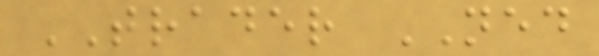TRADER NED
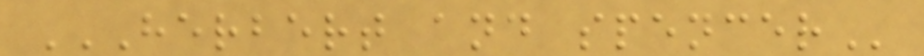HERBERT AND SPENCER
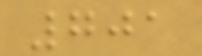701
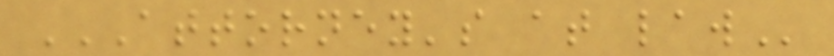ATTORNEY'S AT LAW
